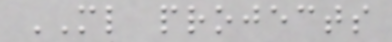ML projects
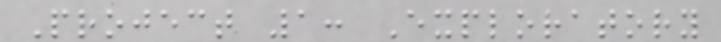Project 1: Exploratory
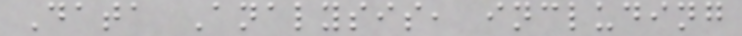Data Analysis, including
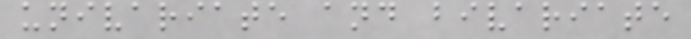univariate and bivariate
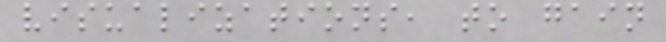visualizations, to gain
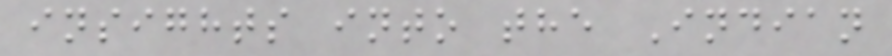insights into the Indian
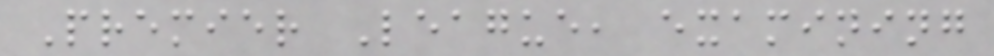Premier League, examining
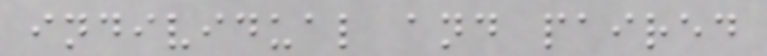individual and paired
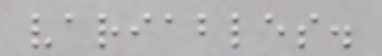variables.
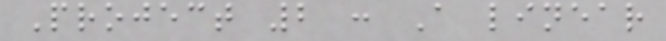Project 2 : A linear
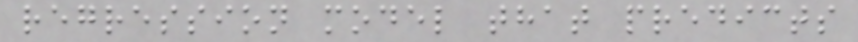regression model that predicts
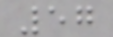57
